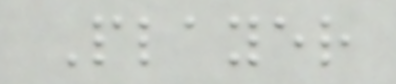Player
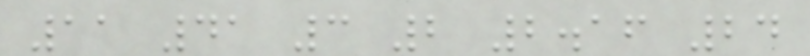11 41 3 2 2.16 24
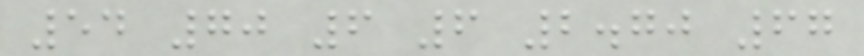54 70 6 6 2.70 67
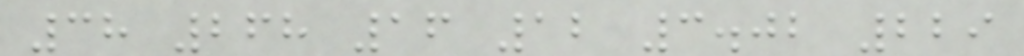38 268 16 12 3.02 229
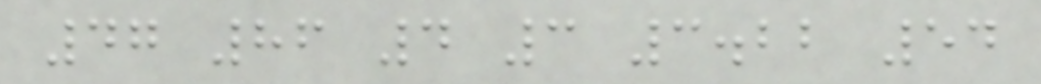47 86 4 3 3.22 54
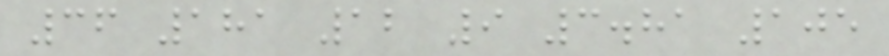36 181 12 9 3.81 105
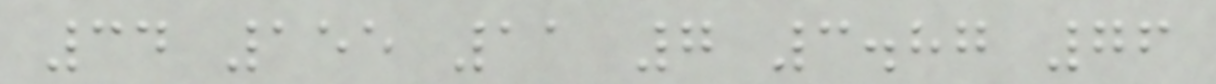34 155 11 7 3.87 76
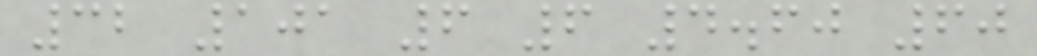32 101 6 6 4.60 60
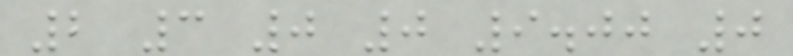2 3 0 0 9.00 0
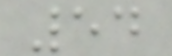54
